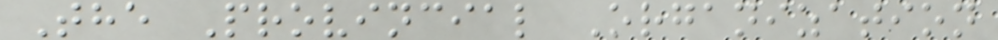The Provincial Organization
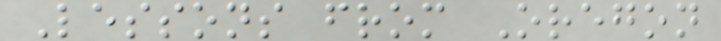Lessons from Oregon
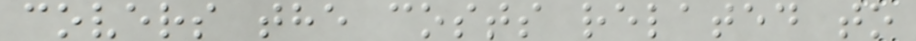covers the costs related to
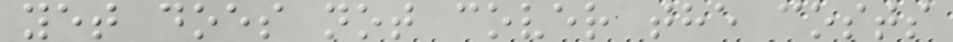yet does not cover the costs
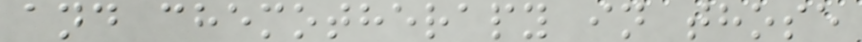and chemotherapy in those
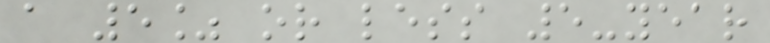a 5% or less 5-year
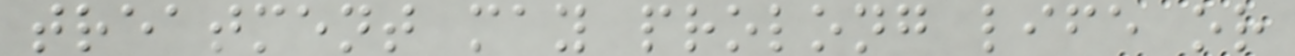treatment may prolong life or
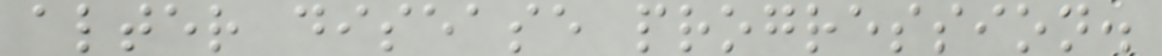alter disease progression.
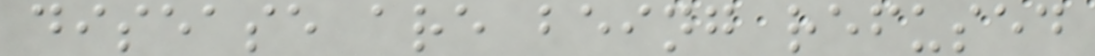disease are being refused
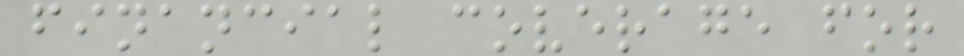financial coverage for
